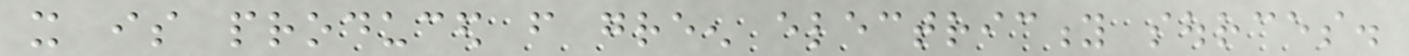it is produced from green electricity sources.
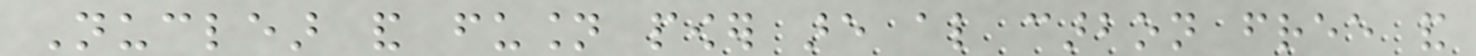Nuclear and fusion power are also carbon free and
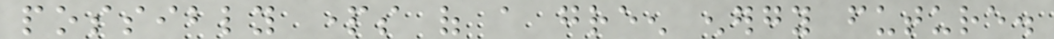possibly parts of a green energy future.
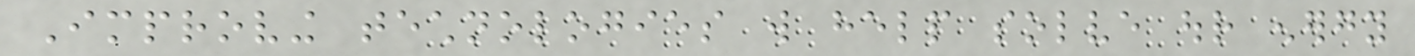Improving technologies will help solve our energy
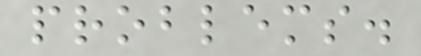problems.
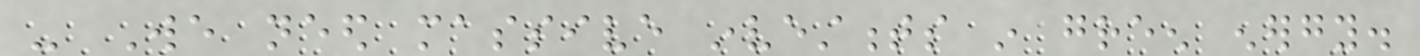- We need massive investments in green energy.
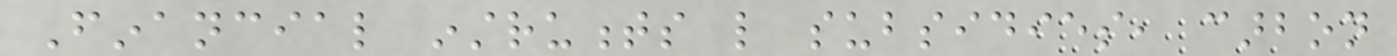Financial instruments like subsidies, carbon
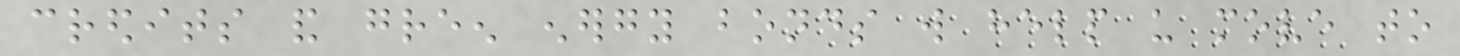credits and green energy bonds will help us move to
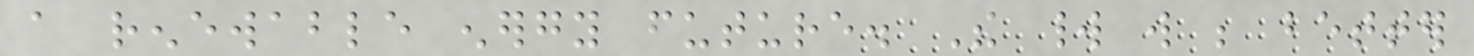a renewable energy future. The world will be better
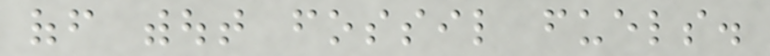off without fossil fuels.
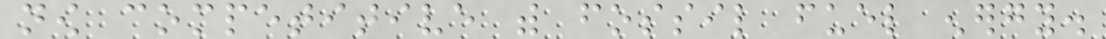now competitive with fossil fuel energy.
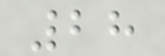28
